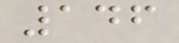146
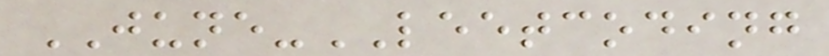JUNE-LEETCODING
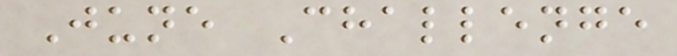June Challenge
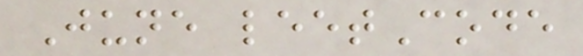June leetCode
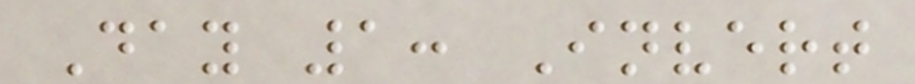Day 1: Invert
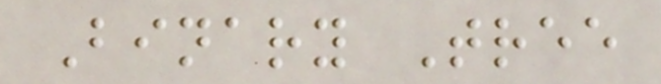Binary Tree
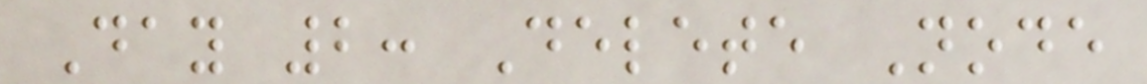Day 2: Delete Node
